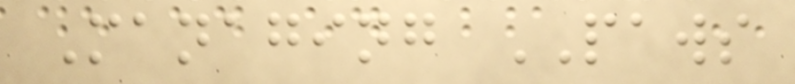Managing PAWS
